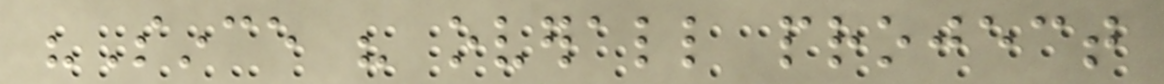"Since his overall project
